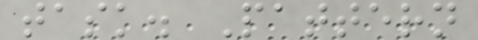task. Pattern
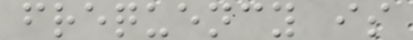frequency is
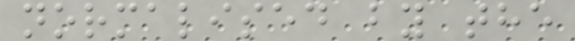normalised by the
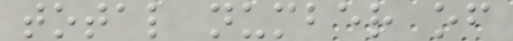total number of
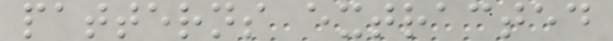patterns extracted
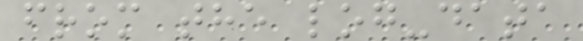from the log-data
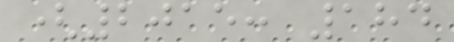(2015: 184
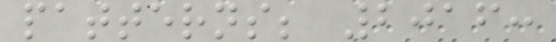patterns; 2016:
